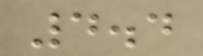4.4
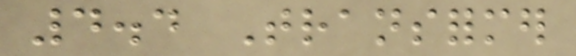4.4 Transformer
